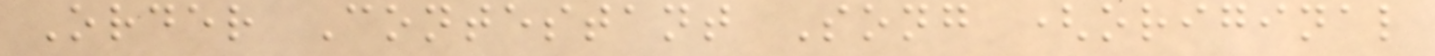Order Contestant Song (original
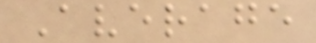Average
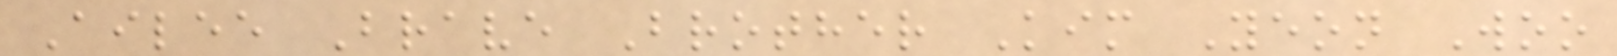Ailee Brave Brother Kim Yeon Woo
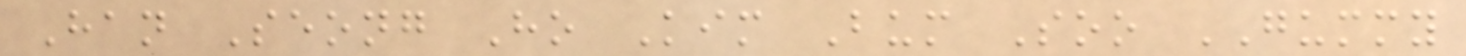Han Seong Ho Kim Bum Soo GUMMY
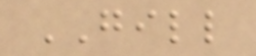GILL
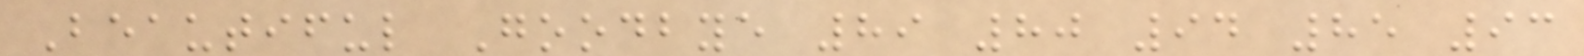Beautiful Goodbye 89 80 94 85 93
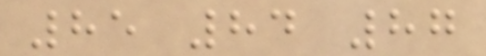85 84 87
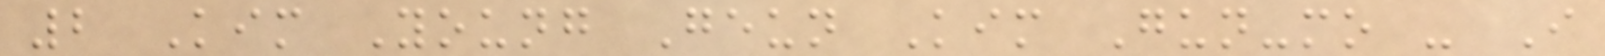2 Kim Young Geun Kim Gun-mo - I
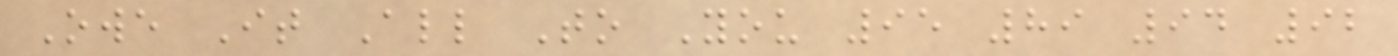Owe It All To You 95 89 94 92
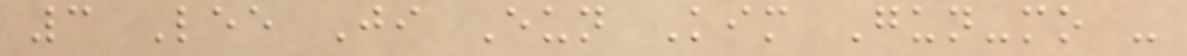3 Lee Ji Eun Kim Gun-mo -
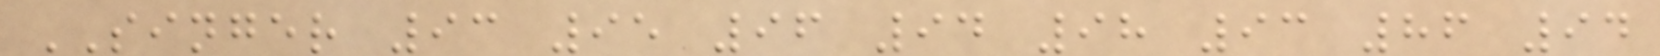SINGER 93 95 96 94 98 93 86 94
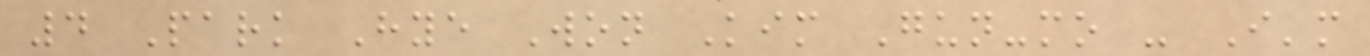4 Park Hye Won Kim Gun-mo - I'm
